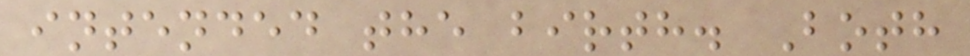intended the birth. Both
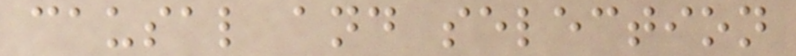causal and selection
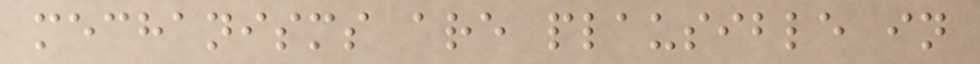mechanisms are plausible in
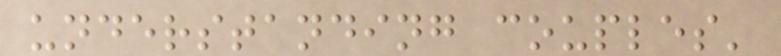understanding couples'
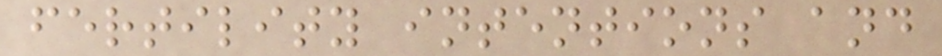fertility intentions and
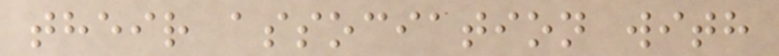their association with
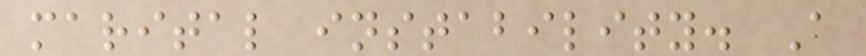marital instability. A
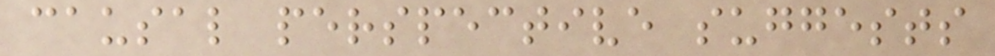causal perspective suggests
